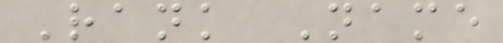Rank Name
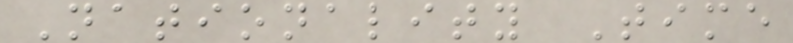Nationality Time
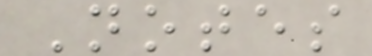Notes
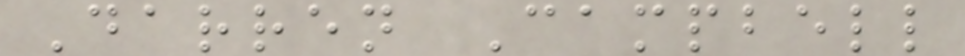Darren Campbell
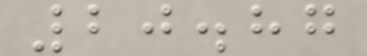20.87
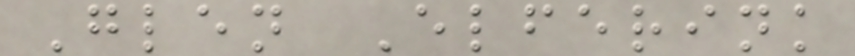Glen Elferink
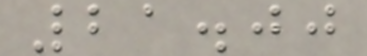21.00
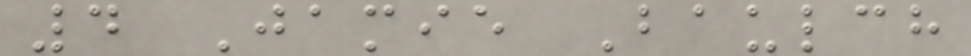4 Jamie Baulch
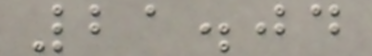21.04
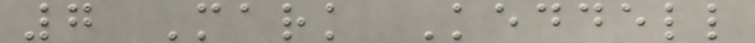7 Mark Keddell
